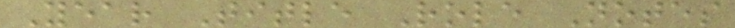Year Title Role Notes
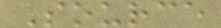Source
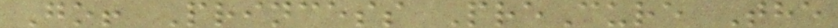Go! Princess PreCure The
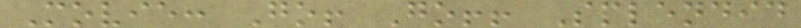Movie: Go! Go!! Splendid
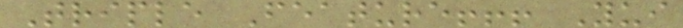Triple Feature!!! Yui
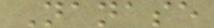Nanase
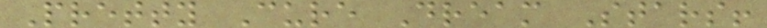Pretty Cure Dream Stars!
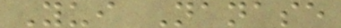Yui Nanase
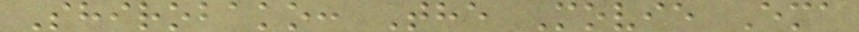Shirobako: The Movie Ema
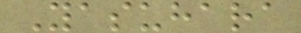Yasuhara
